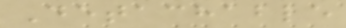Detachable
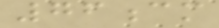76cm
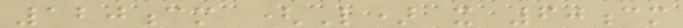120cm (L) x 60cm
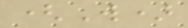(W)
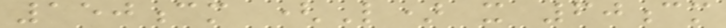150cm (L) x 60cm
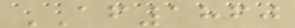AF1860
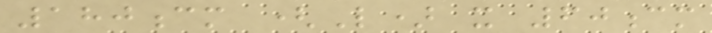180cm (L) x 60cm
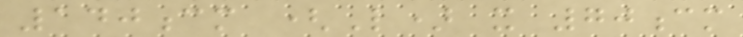140cm (L) x 70cm
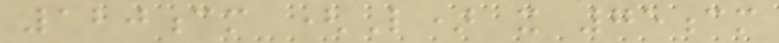120cm (L) x 75cm
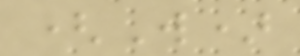(W)
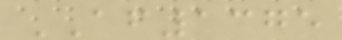AF1375
